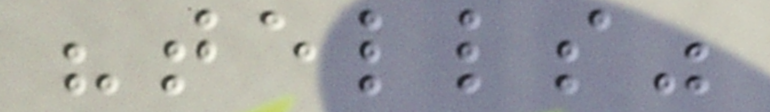"tells"
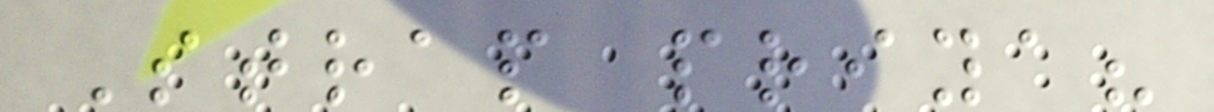Strap priya?
